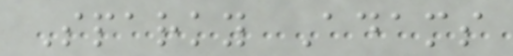Sparky Adams
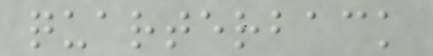quarterback
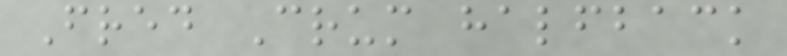Fred Crum halfback
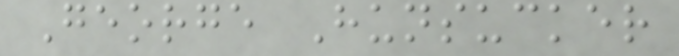George Hunsucker
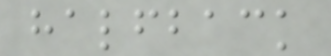halfback
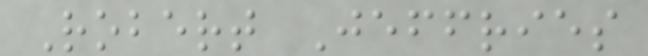Robert Jeffries
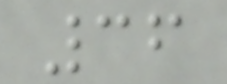36
